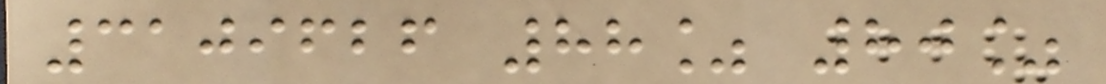3109626 88% 80%
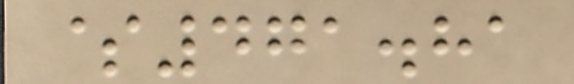$471.81
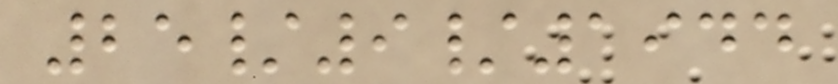25/9/1944
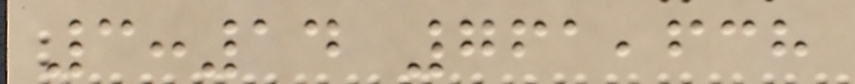3:14 761,638
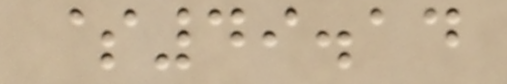$49.14
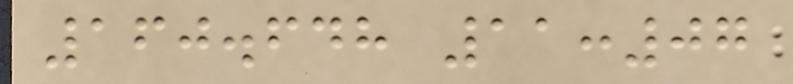160.648 11:07
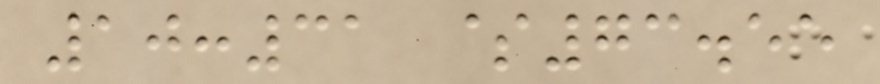10:31 $73.55
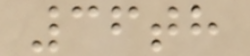36th
